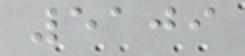5109
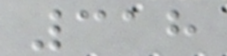318
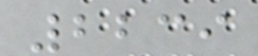2239
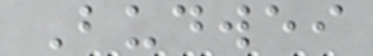Budwei
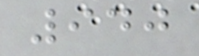940
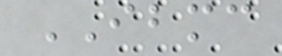IBMC
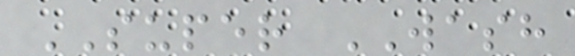SUPER WASH
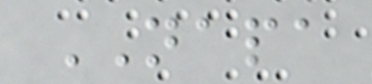NAPA
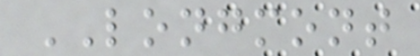LONGMONT
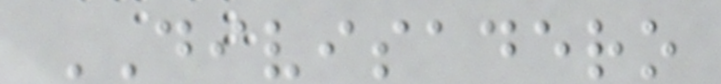DIVISADERO
